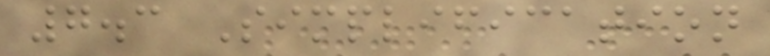7.3 Simplification
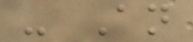- An
